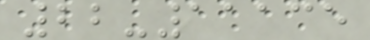22-11135
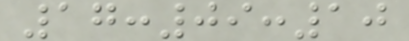17:09:10
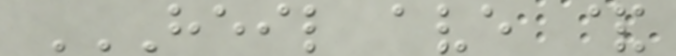HEIL AVE &
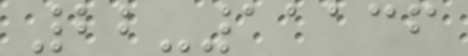22-11136
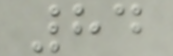84
